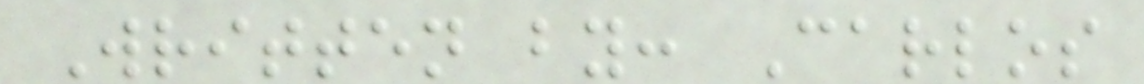Written by: Carlos
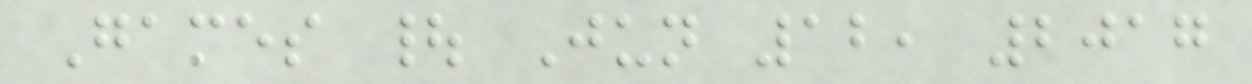Games | Jun 12, 2017
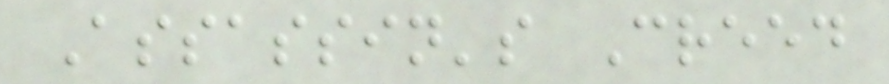Assassin's Creed
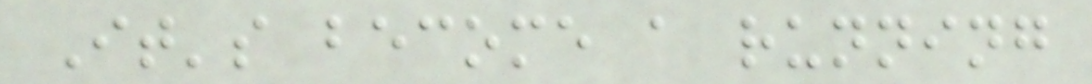It's become a running
